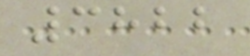3822
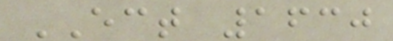ECT 1630
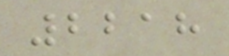2218
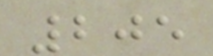205
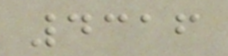4316
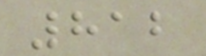812
